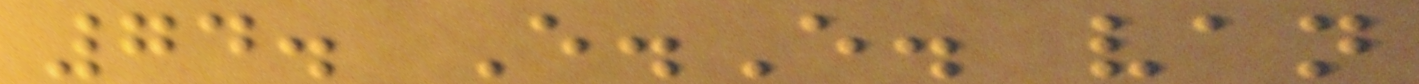74. E.E. van
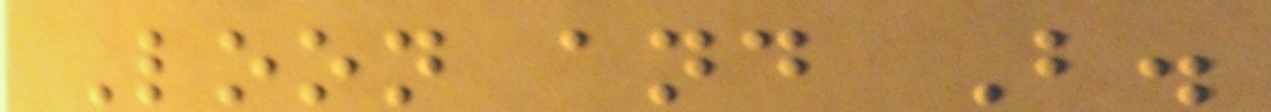Loon and B.
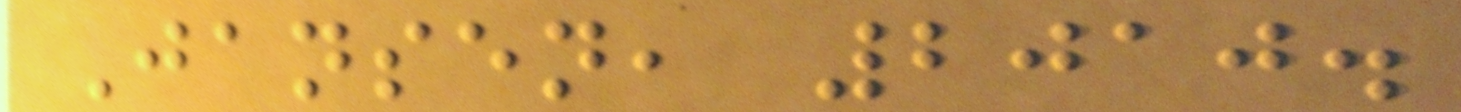Jansen, 2010.
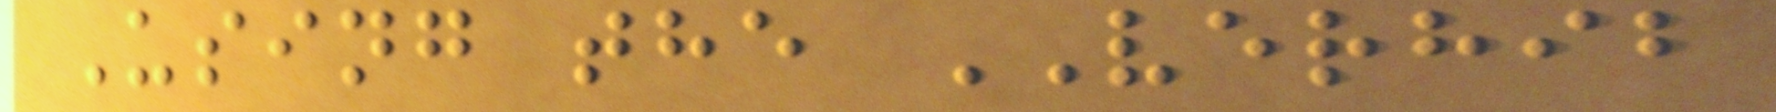Using the VERHIB
